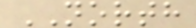NORTH
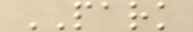PARK
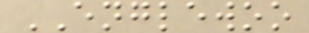ENGLEWOO
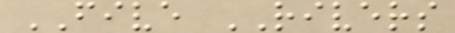FIVE RIVERS
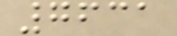7631
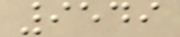9549
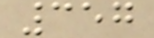357
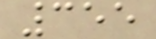355
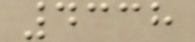4338
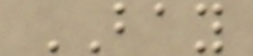BAY
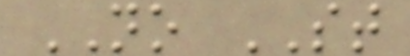NO ST
